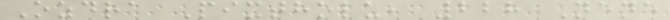Ozdra Pixtholu, 228 Nene
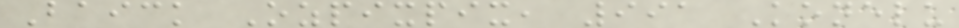Baick Ozpixpix, 991 Konelu
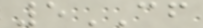5CF
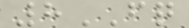8FQ
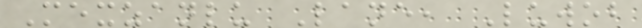Mexzanlu Lane, Luwob
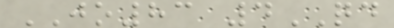JO83 4QD
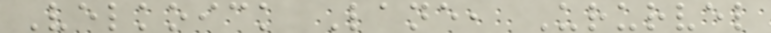Velkoick Lane, Ururvel
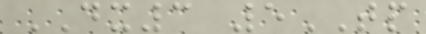DX3 5TP
